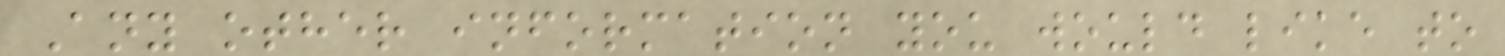Any other information you would like to
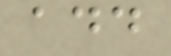add
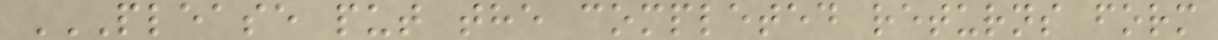PLEASE PUT THE COMPLETED RETURNS FORM
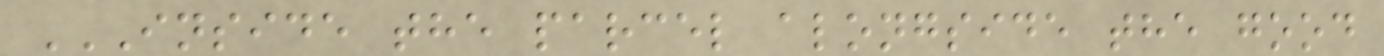INSIDE THE PARCEL ALONGSIDE THE GOOD
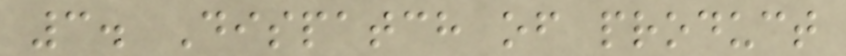3. Dispatch of product
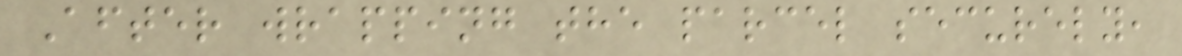After wrapping the parcel securely,
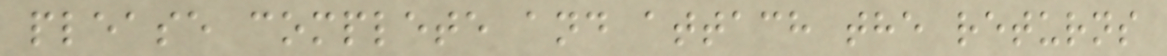please complete and attach the returns
